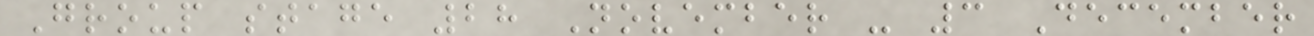Group stage 28 November - 3 December
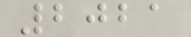2021
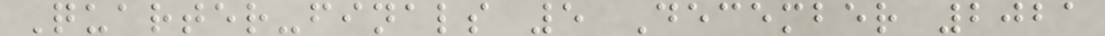Quarter-finals 5 December 2021
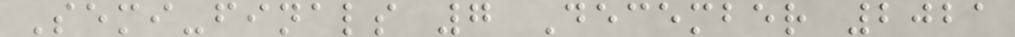Semi-finals 7 December 2021
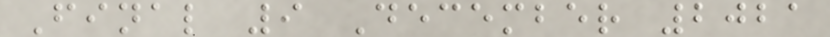Final 9 December 2021
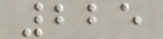225
